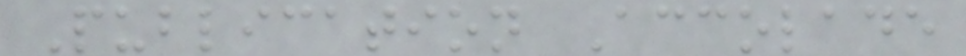Publication Accolade
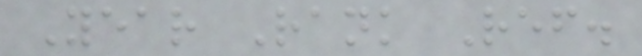Year Rank Ref.
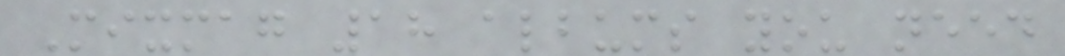Mixmag 18 albums you need
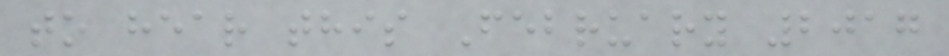to hear this February 2017
